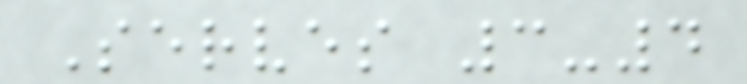Serves 3-4
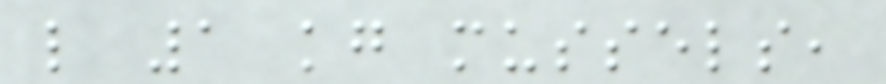l 1 kg mussels,
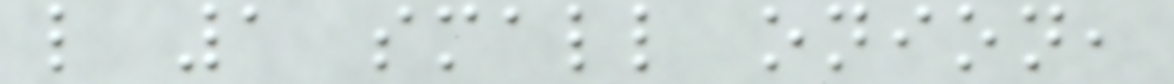l 1 small onion,
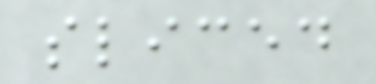sliced
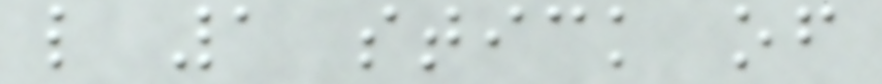l 1 stick of
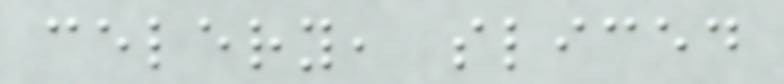celery, sliced
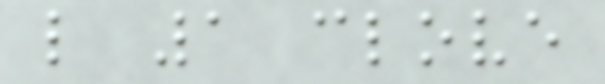l 1 clove
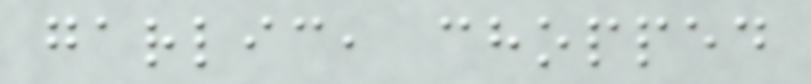garlic, chopped
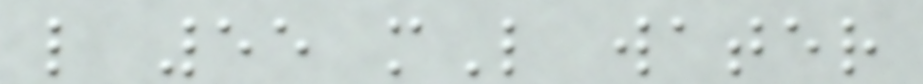l 55 mL water
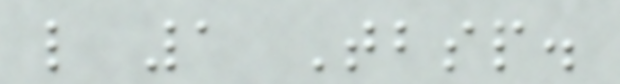l 1 Tbsp.
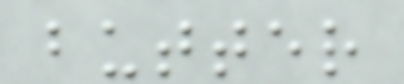butter
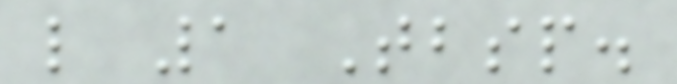l 1 Tbsp.
